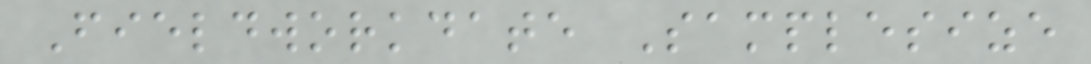Fieldworkdate Samplesize
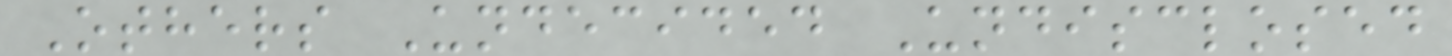Others Undecided Undisclosed
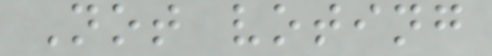Not voting
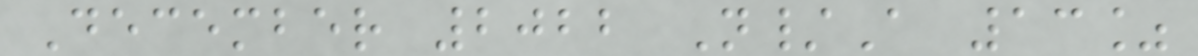December 2022 N/A 13%
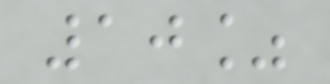10%
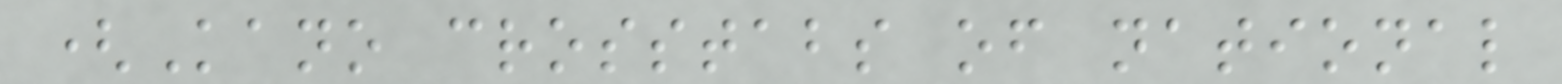(Kano crosstabs of national
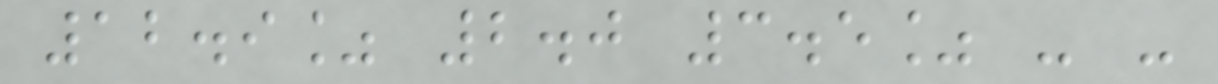12.9% 2.0 3.5% - -
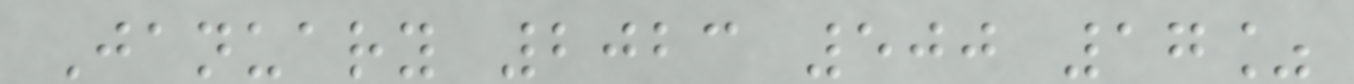January 2023 500 17%
